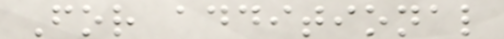For additional
